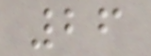26
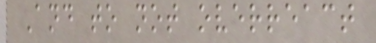And to not overreact
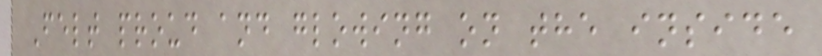Felt proud and glowing on the inside
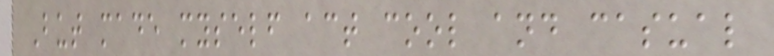But made myself act cool and casual
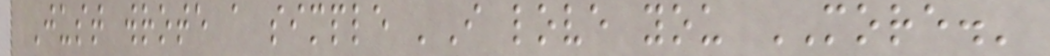Just wrote a simple 'I love you MORE.'
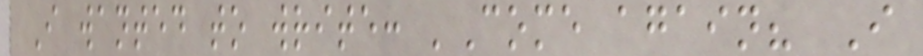I wanted to write: 'Come again? I
